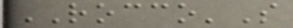ROCCO'S
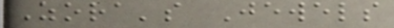Zora's Jewels
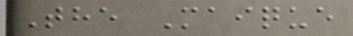The Maique
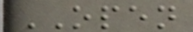OPEN
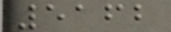5162
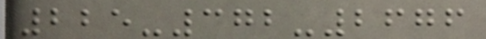225-372-2676
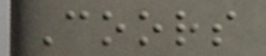Coors
